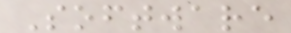Software
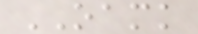OAMK
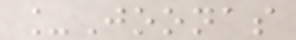_Joonas
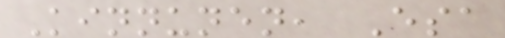Kinnunen, Esa
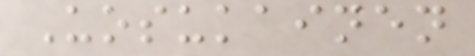Uosukainen
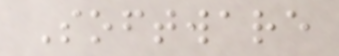Software
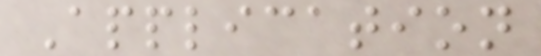Application
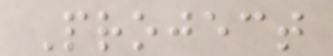Project
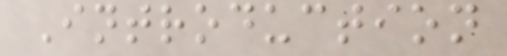Introduction
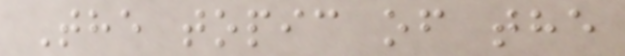The topic of the
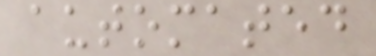automated
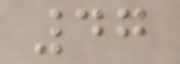47
